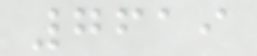7619
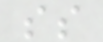ss
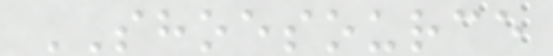SHOESOURCE
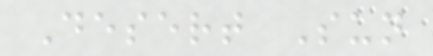Desert Sun
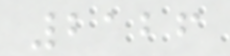2126
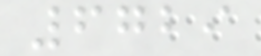6729
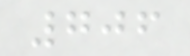706
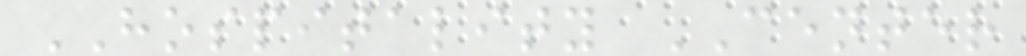HOSPITALITY CENTER
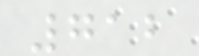712
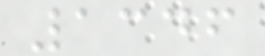1346
